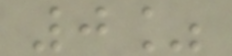0%
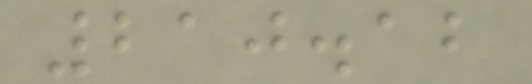210.12
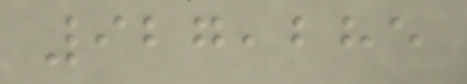927,285
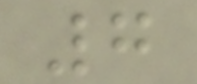7
